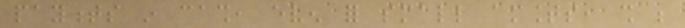payments in cash, even for small amounts, shall be
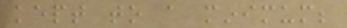kept to a minimum;
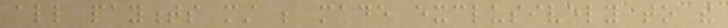all payments must be made exclusively to the
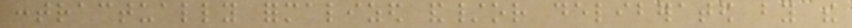contractually formalized and/or deliberated by the
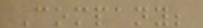Company;
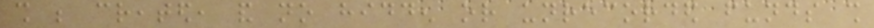shall be created, and no hidden or unrecorded funds shall
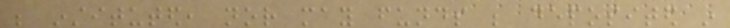be instituted, nor may funds be deposited in
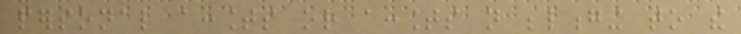personal accounts or accounts not belonging to the
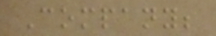Company;
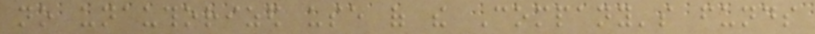no unauthorized use of the Company's funds
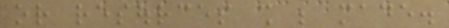or resources shall be made.
